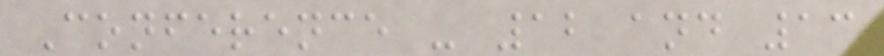Conference - 12 and 13
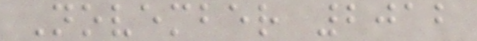November 2012
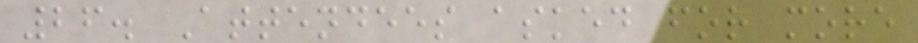26. Attendees asked for more
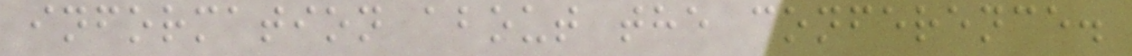information about the conference.
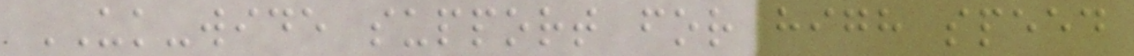UK-wide support for high speed
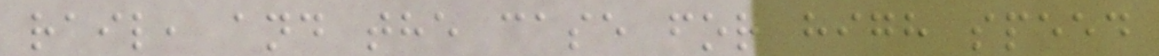rail, and the case for high speed
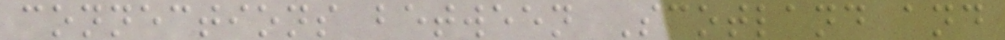connections between Scotland and
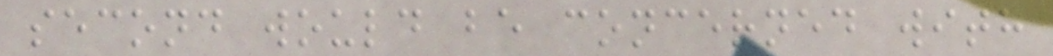second would be concerned with
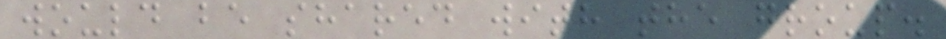would be shared with the group.
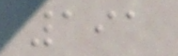191
